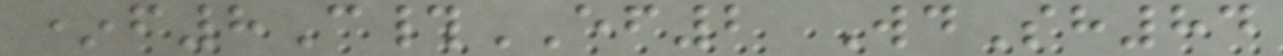*f8C#EF2 WdSh84
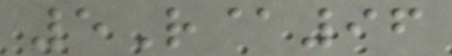5R@96
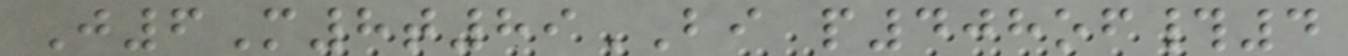J6M8t89BI p408of#4
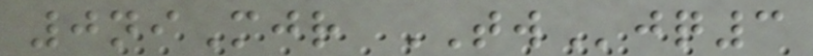0niMjr TWjq3
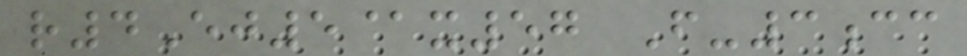r4Ej5@x57 F-3cc
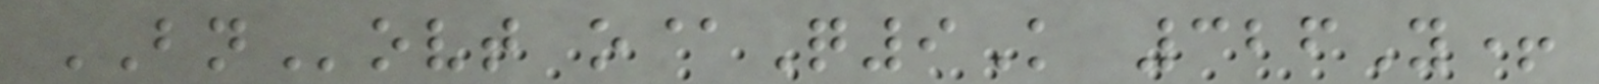BNovt o@Q9K 326Y+
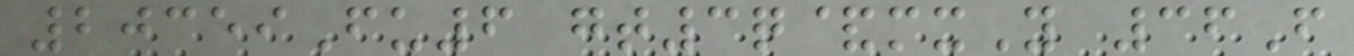20359Fu6 gt3q&mxY 36F
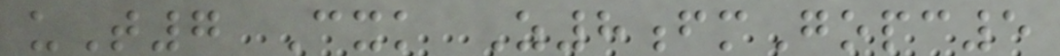uT7 Cxk Z8fmGopc5
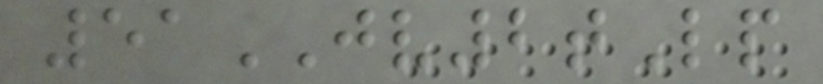51JV2tLp
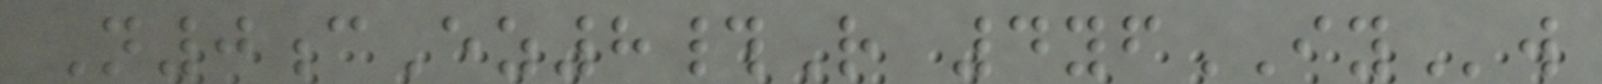N0cEz8#R 4yfIYw
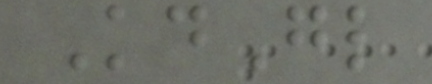KdGl
